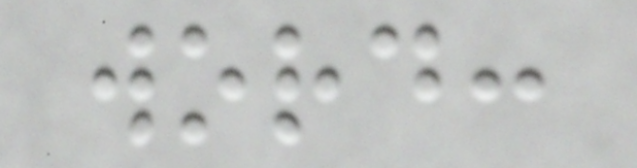word:
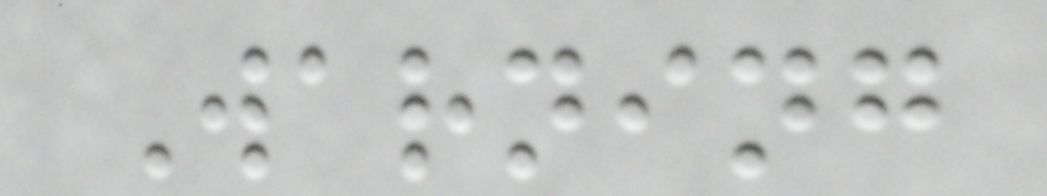Warning
